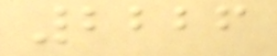2226
